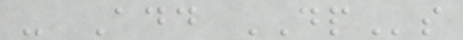- Add DPs
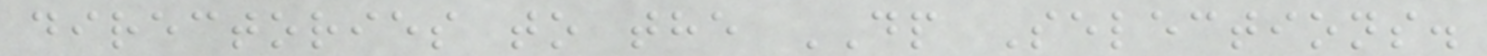directories to the DP Selections.
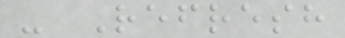- Refresh
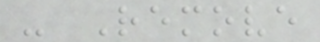- Remove
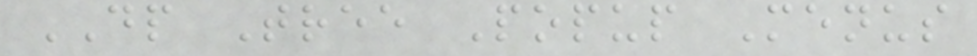DP Tree Popup Menus
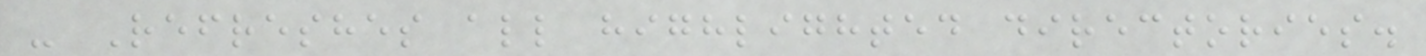- Refreshes all highlighted directories.
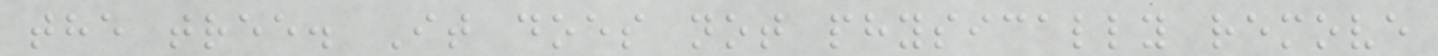the tree. It does not physically remove
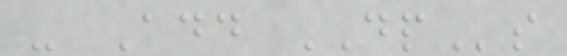- Add DPs
